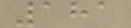181
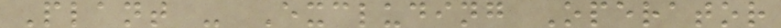Plant - Excluding Operator
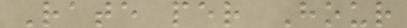Rate per Hour
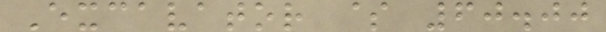Excavator $ 60.00
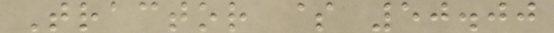Tractor $ 50.00
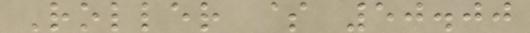Roller $ 50.00
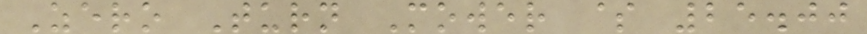Zero Turn Mower $ 25.00
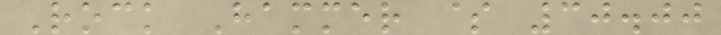Rock Hammer $ 30.00
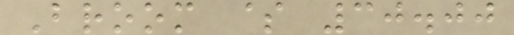Broom $ 30.00
